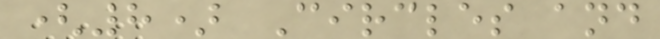(8) Circles and
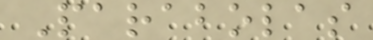Parabolas
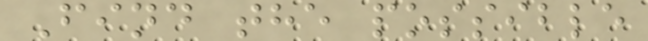Find the possible
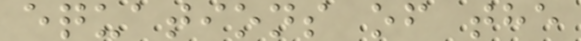equations of the
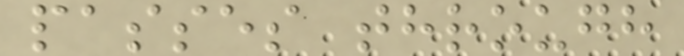passes through
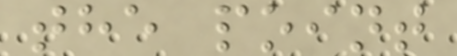the point
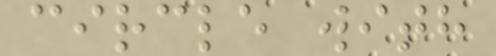circle with
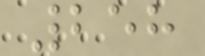258
